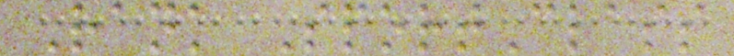Rank SportClass
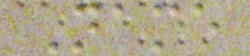Name
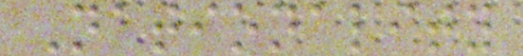Nationality
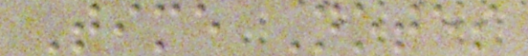Time Notes
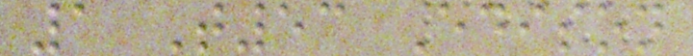1 T53 Edison
